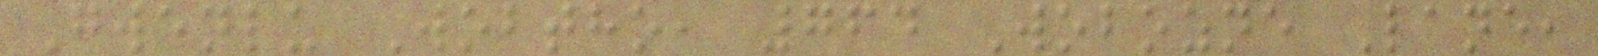Gwenlu Wobtho, 764 Wobozne Lane,
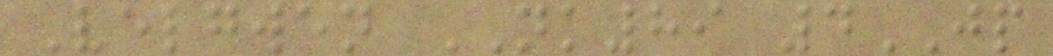Velgwen NK89 4JP
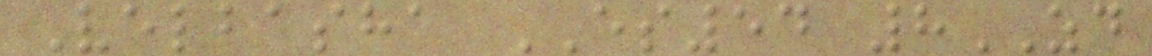Velbasha ES54 8ZD
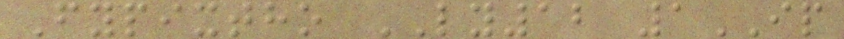Fypixtho LY12 1IP
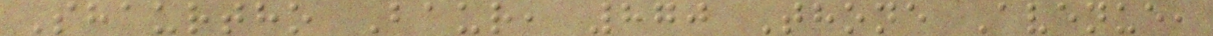Shaurtho Baur, 870 Thone Avenue,
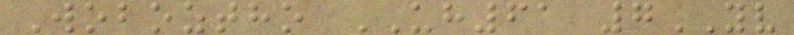Woboztho UH61 7YV
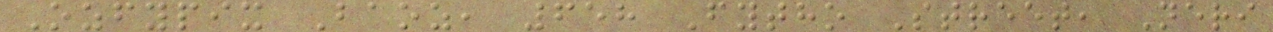Ozfypix Baoz, 658 Fytho Street, Neri
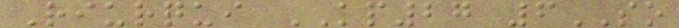Riurqui KP27 6SO
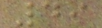49
